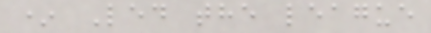* Led the league
